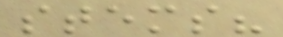stems?
